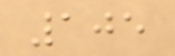105
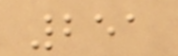251
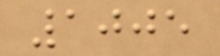1005
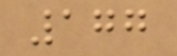177
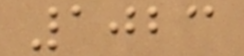1023
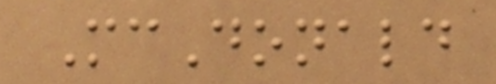McDonald
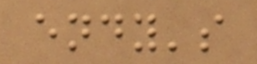endy's
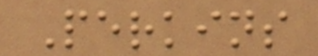Perkins
